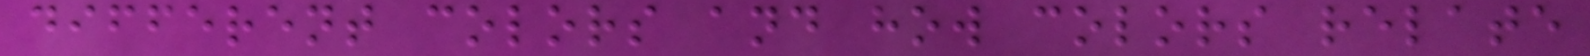different colors and how colors relate
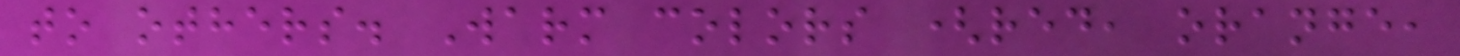to others. Warm colors (red, orange,
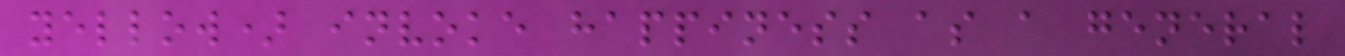yellow) invoke happiness as a general
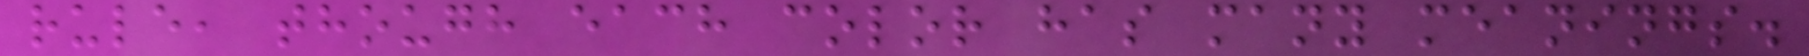rule, though each color has many meanings.
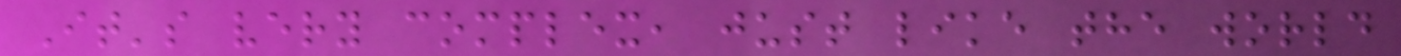It's very complex, just like the world
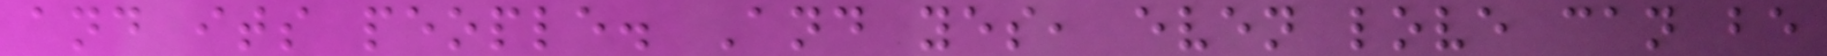and its people. And yes, even love can be
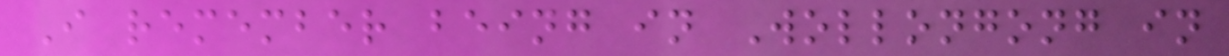I remember being in Wollongong in
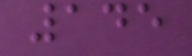145
